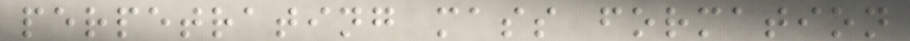perpetrating mass formation
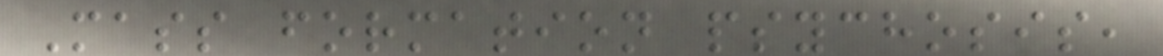Mass formation psychosis,
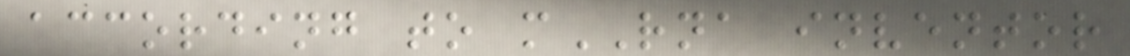according to mRNA inventor
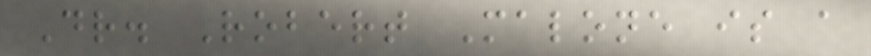Dr. Robert Malone is a
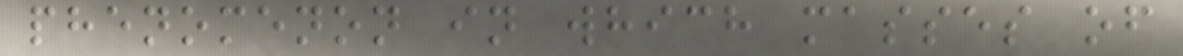phenomenon in which masses of
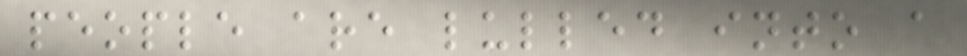people are lulled into a
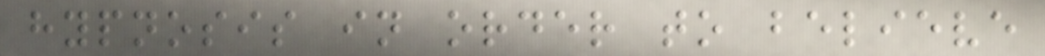hypnosis in order to believe
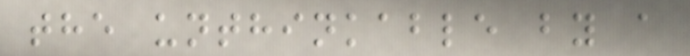the unthinkable by a
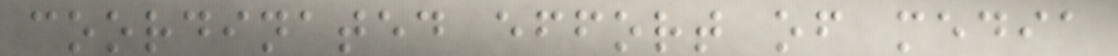coordinated effort of media
